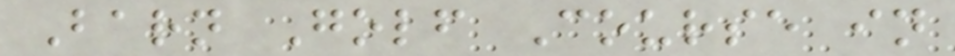Barn Golf Course in
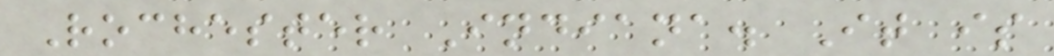Rochester Indiana. It is
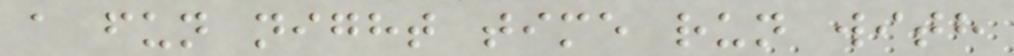a fun night time run with
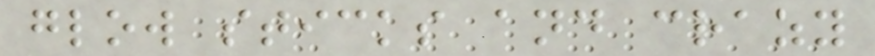glow sticks and crazy
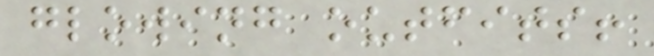glowing outfits!
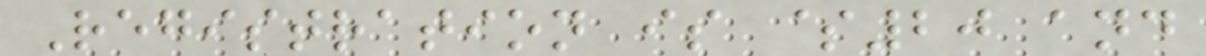Registration is $20 and
